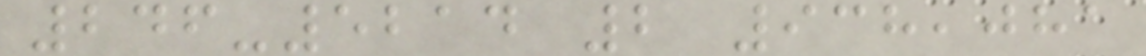246-5214 2 938,081
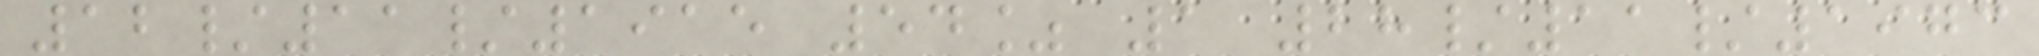12/11/1915 54% 1 28/11/1973
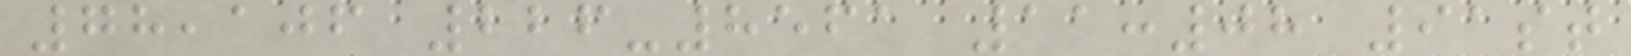78,106 226-8561 11:08 91st
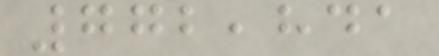772,841
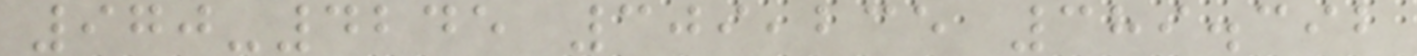970-4245 309,235 389.392
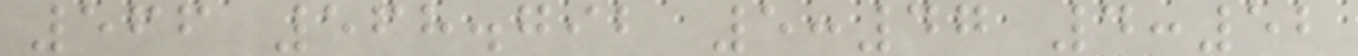566 568.792 5:47 4:52
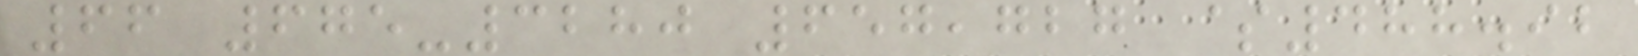66 675-3280 657,727 $488.92
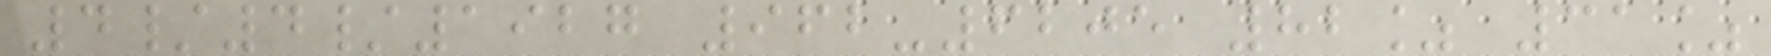4/4/1927 962-6205 82% 31%
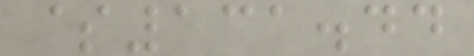$131.44
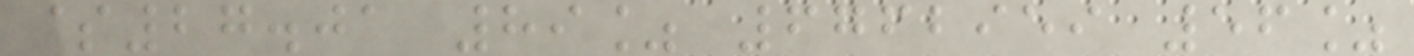$27.01 89% 6762959 56%
